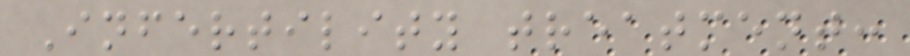Infertility treatment:
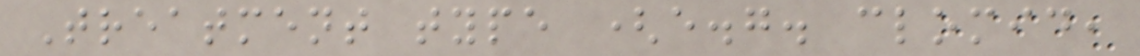Treatment type (e.g. clomid,
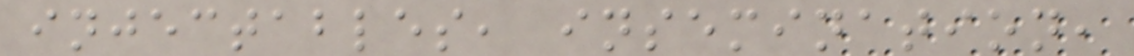injectables, insemination,
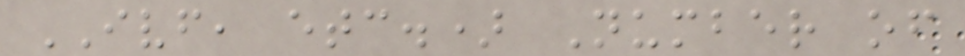IVF, etc.) Number of
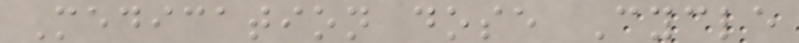Medication dose Cycle
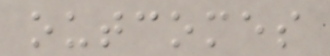outcomes
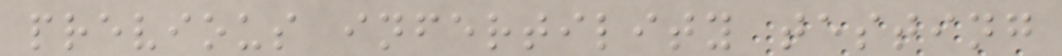previous infertility testing
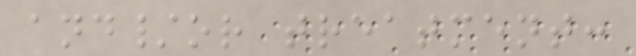and/or treatment:
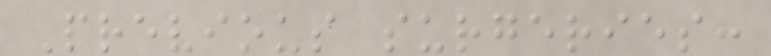Previous surgeries:
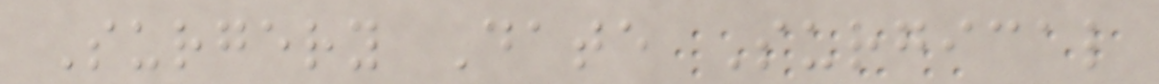Surgery Date Surgical
